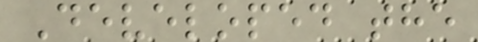Developed the
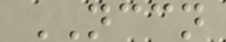NCCN
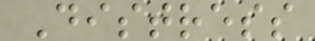Distress
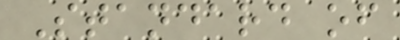Standard of
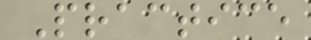Practice
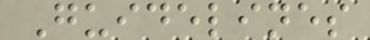Guidelines
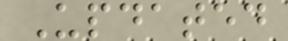Updated
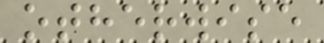otherwise
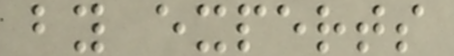by experts
